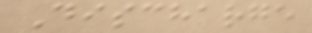Discharge
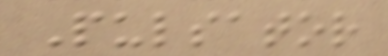Pulsator
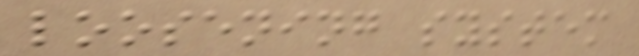loosening system
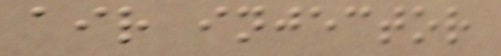air injector
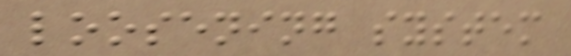loosening system
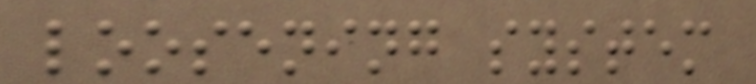loosening system
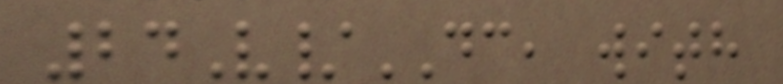24V/DC, with
